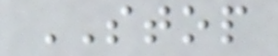STOP
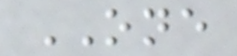ONE
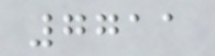7711
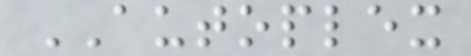AUTOPLEX
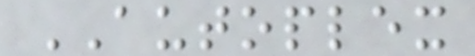AUTOPLEX
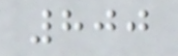800
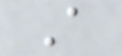A
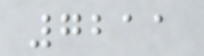7211
